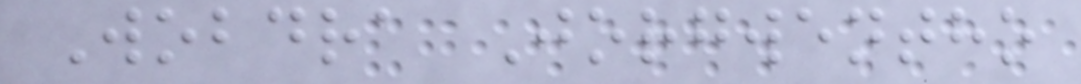Wobdra Jorgwentho
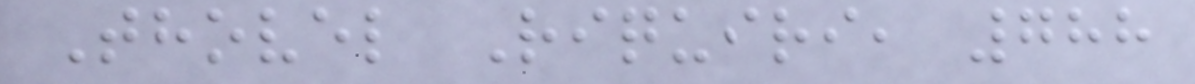Thovel Riquiri, 788
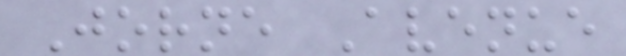Jorne Avenue
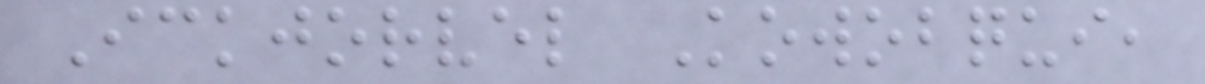Ickjorvel Kowobqui,
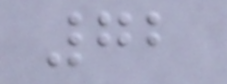72
